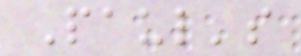Paul's
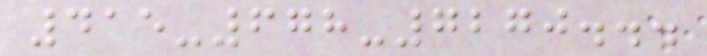415-678-7270...
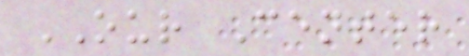OUR Center
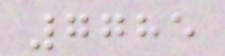7785
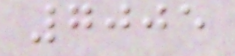7005
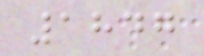1847
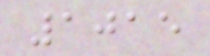1015
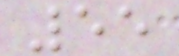55
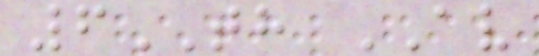6TH AV
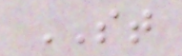ST
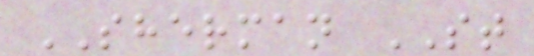SHERMAN ST
